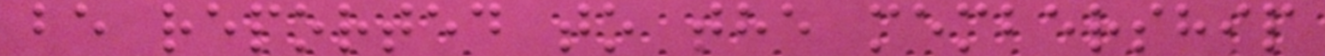be reported to the membership
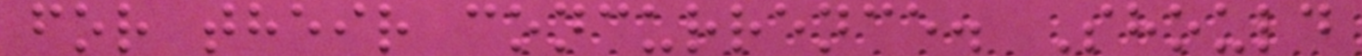for their concurrence. Should
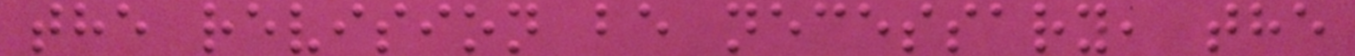the revision be necessary, the
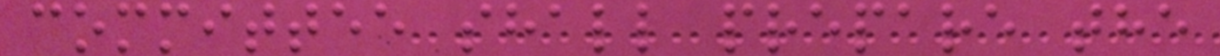committee shall prepare the
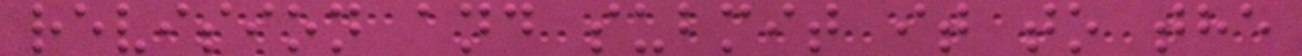revision and submit it to the
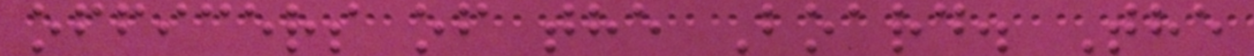officers of the Board. The
